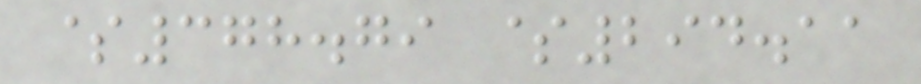$378.79 $294.11
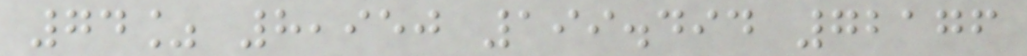74% 8,950 199.494 72176
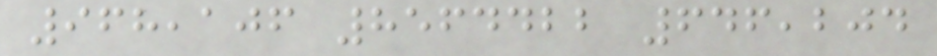968,106 8564422 646,204
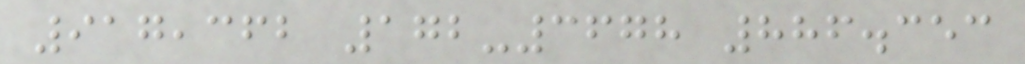917,362 172-3678 886.353
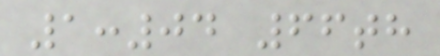1:04 66th
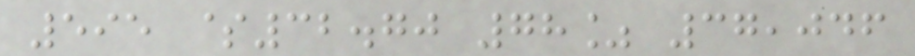595 $32.70 78% 37,046
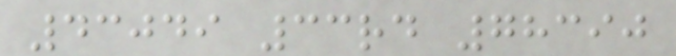43049 33rd 78390
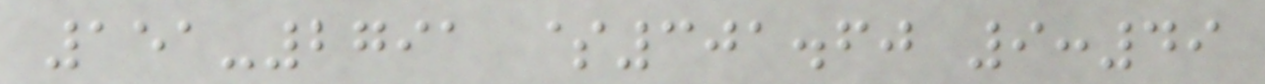151-2791 $301.60 9:49
